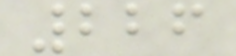226
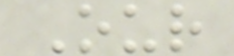Our
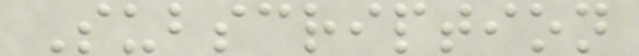Subscription
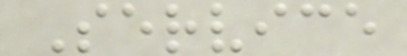Service
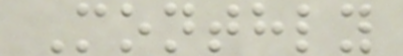Monthly
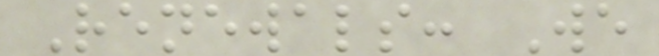Renewals: We
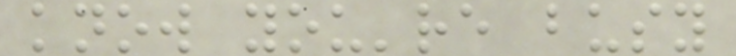know you're busy
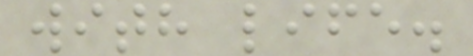with life.
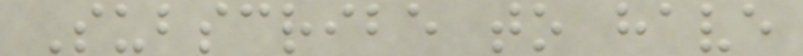Subscribe to have
